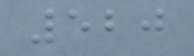520
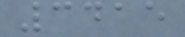3415
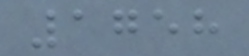1758
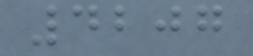4207
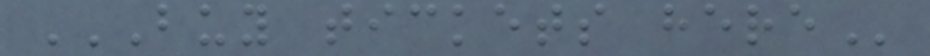BUY TICKETS HERE
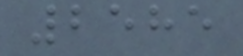2585
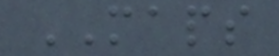MAPS
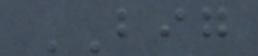BIG
